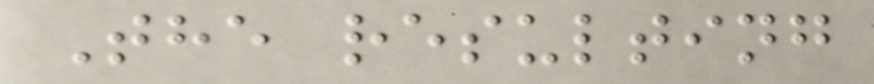The resulting
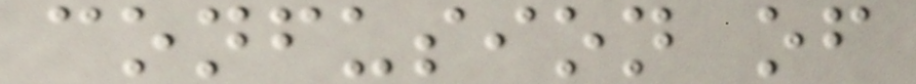confusion of
